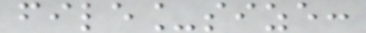file_size:
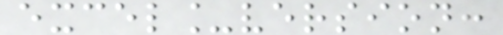excel_version:
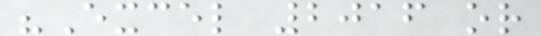"Excel 2016 or
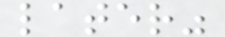later"
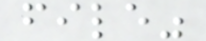file"
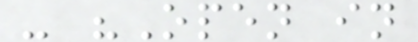- "Open in
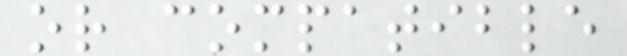or compatible
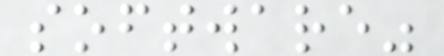software"
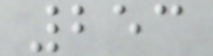253
